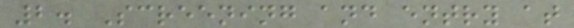2. Screening and entry at
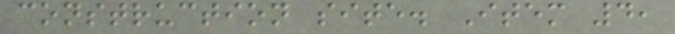construction site. Item 4,
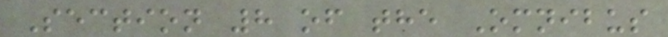Section 8 of the Omnibus
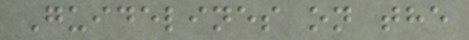Guidelines on the
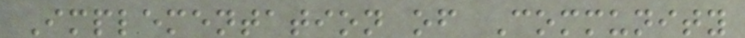Implementation of Community
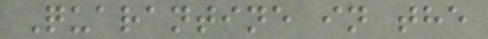Quarantine in the
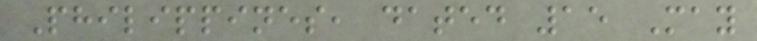Philippines, dated 15 May
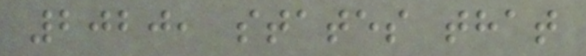2020, states that
